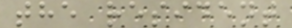the resident
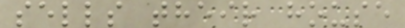sells their house
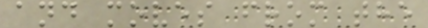and moves from the
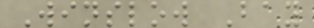Winslow Bay
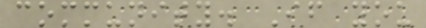community. If you
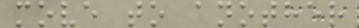move to another
